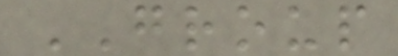GROUP
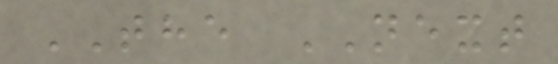THE NEXT
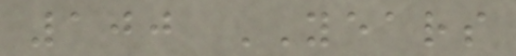100 YEARS
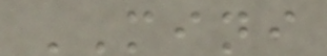MINI
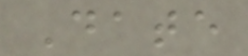Date
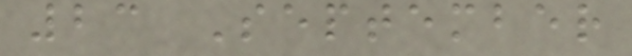23 September
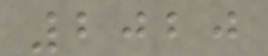2020
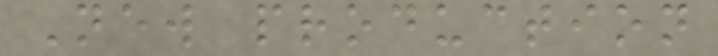New production
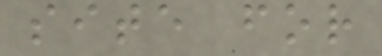site for
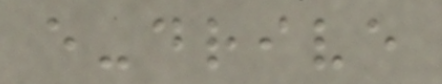e-drive
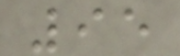95
